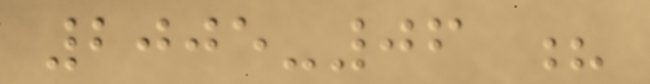2005-06 ?
